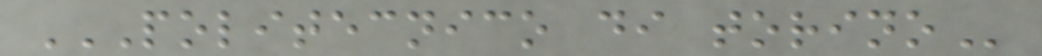POLITECNICO DI TORINO
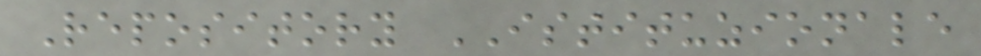Repository ISTITUZIONALE
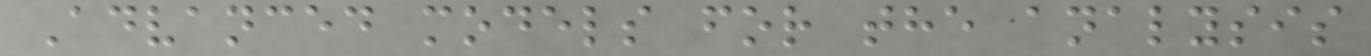Advanced models for the analysis
